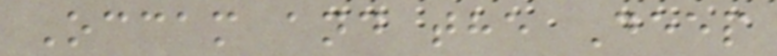Occam and the Deep
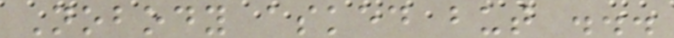Nobody asked but ...
